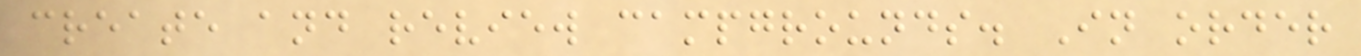create and review campgrounds. In order
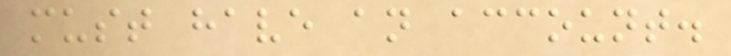must have an account.
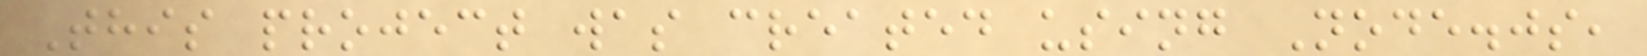This project was created using Node.js,
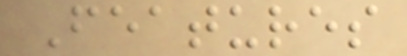Features
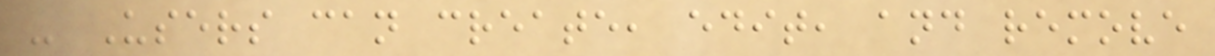- Users can create, edit, and remove
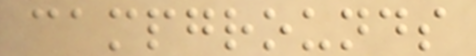campgrounds
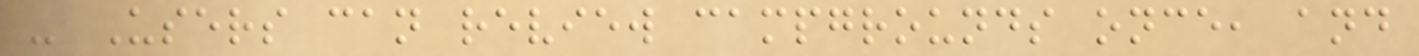- Users can review campgrounds once, and
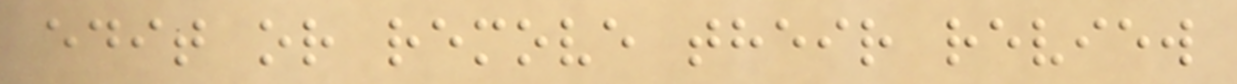edit or remove their review
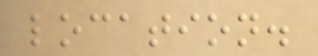location.
